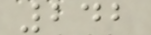242
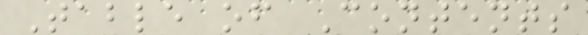Table of Contents
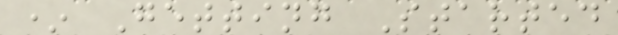* Getting Started
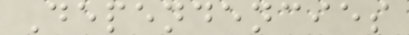Dependencies
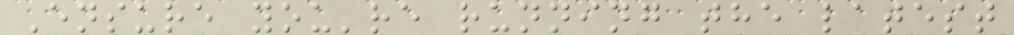Ensure you're running the latest
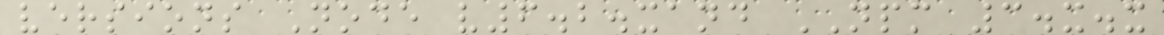versions Node v6.2.xand NPM 3.x.x
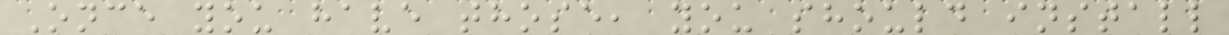Once you have those, you should install
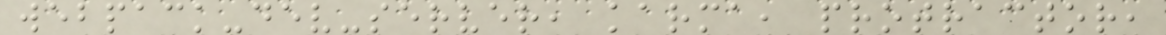webpack-dev-server, karma, protractor,
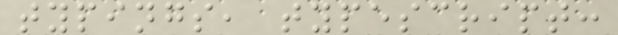typings, typescript:
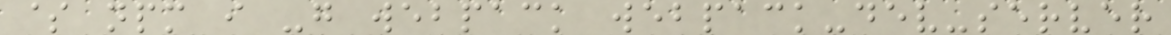$ npm i -g webpack webpack-dev-server
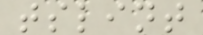tslint
